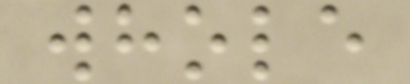whole
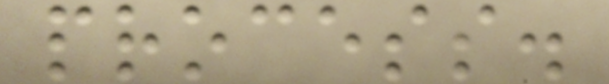process.
